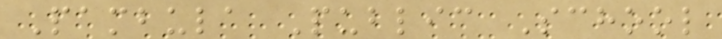Pambula Public School
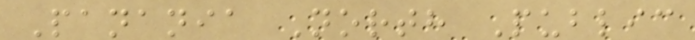Panania North Public
